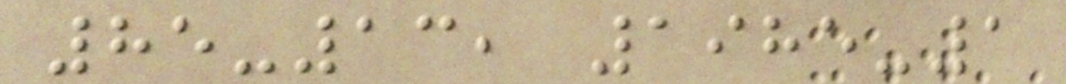85-13, 1985-1
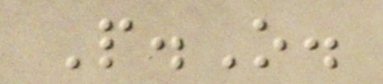P.O.
